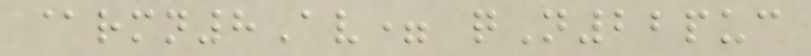@rmn8Av= qN22puc
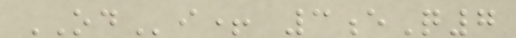ODi+ 3eQ7
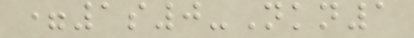=1s0-Nkn1
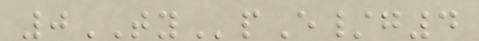0TYpE/g4
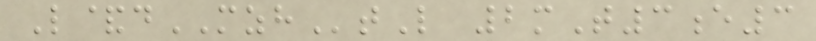L&dMZHtL 2mT3e3
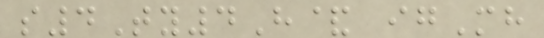s4Ty4H& igMh
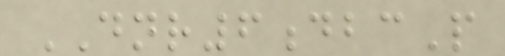DNR6dbcP
